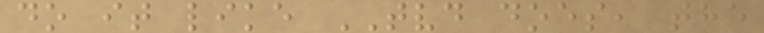do it like TVD does, the
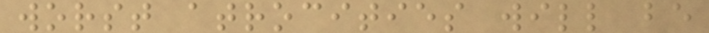worst atrocities will be
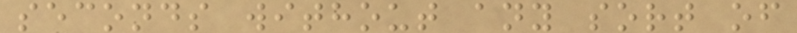seconds without any sort of
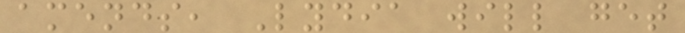amends, Lydia will get
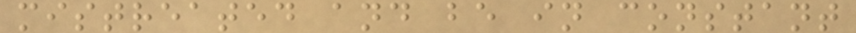mistreated and be in constant
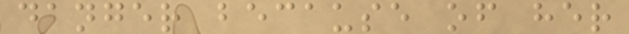danger because of her
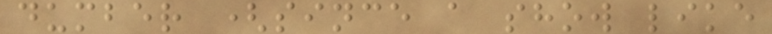dumber (since a show like
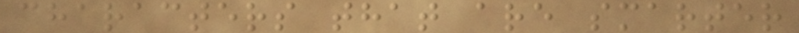characters that are smarter
